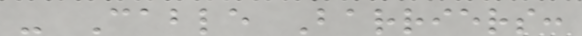- Cable Barriers:
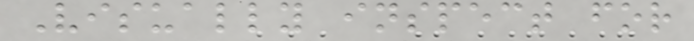Visually inspect for
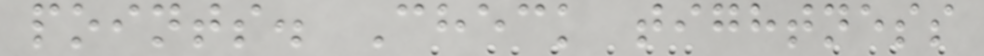points. Check tightness
